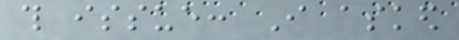this issue: I asked
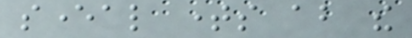several times about the
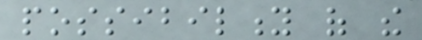possibility of the
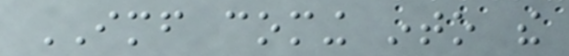IMF coming into the
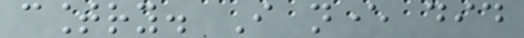country. I never did
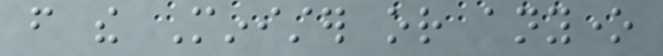from the Minister or anyone
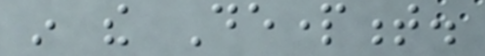in the Department.
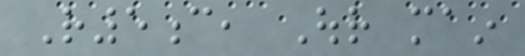R5c, Our main
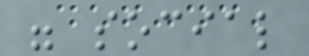were social
